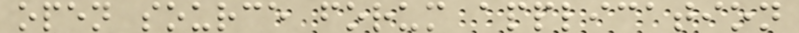open source forum application
